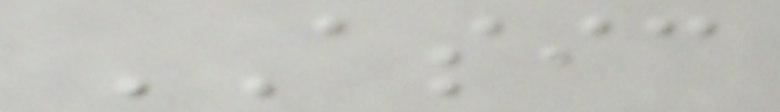ASIC
